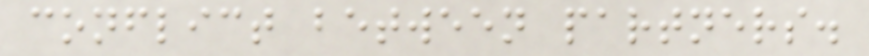conflict between partners.
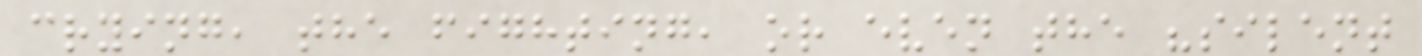crying, the fighting, or even the "silent
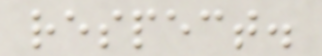respect.
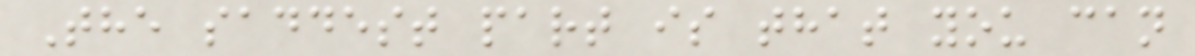The saddest part is that you can
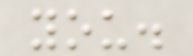you.
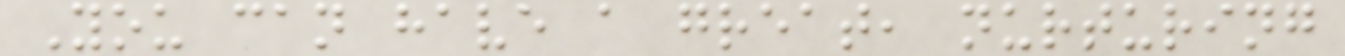You can have a great, nurturing
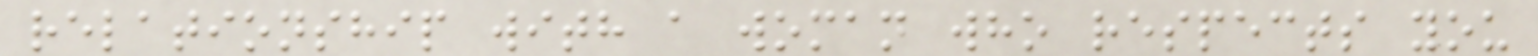relationship with a woman who respects you
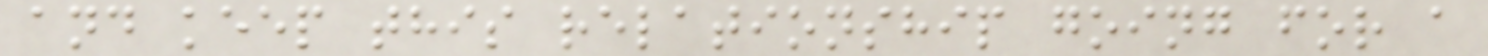and keep this relationship going for a
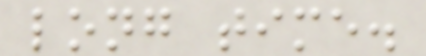long time.
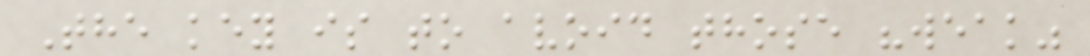The key is to avoid those "weak"
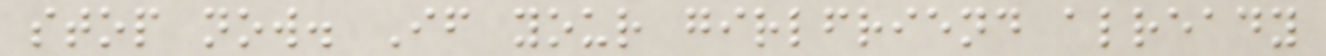stop now. If your girlfriend already
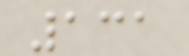131
